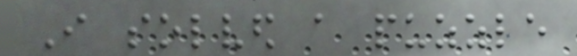I solved a puzzle
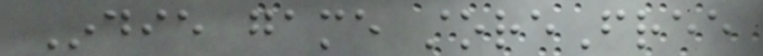Indie game storeFree
